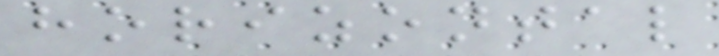horizontal
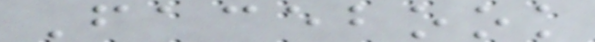Facebook
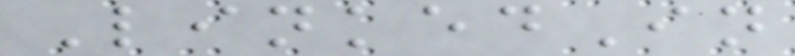LinkedIn
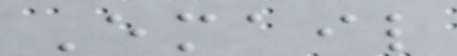Email
